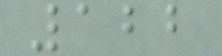122
